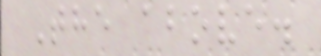The above.
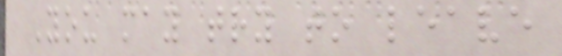You may try to leave
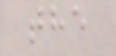the
